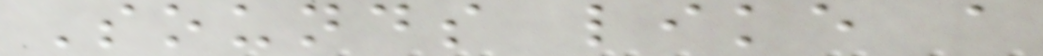Sounds like a
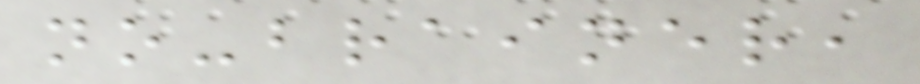no-brainer,
